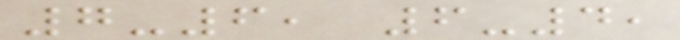7-6, 6-4,
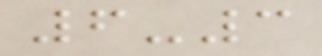6-3
